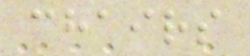chairs
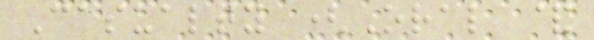Casualty (Oral &
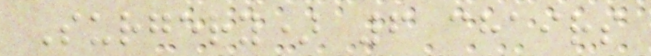Surgery) 6 chairs
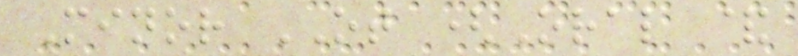Minor OT (Oral &
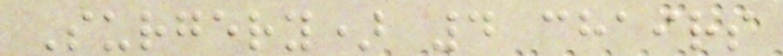Surgery) 4 chairs
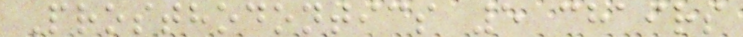Prosthodontics 5 chairs
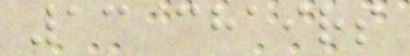13 chairs
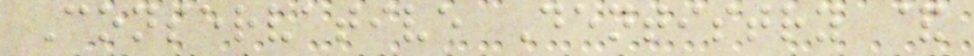Conservative Dentistry &
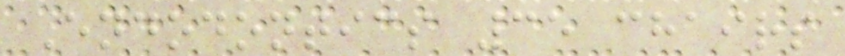Endodontics 35 chairs
